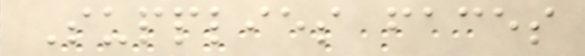Supplies faces
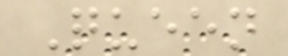Queen
